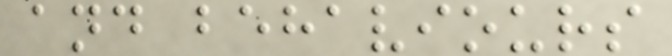and behaviours
